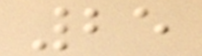25
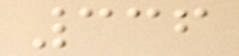336
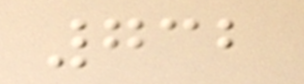732
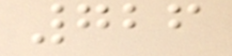726
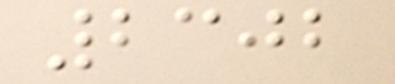2302
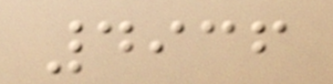4936
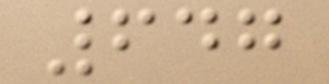647
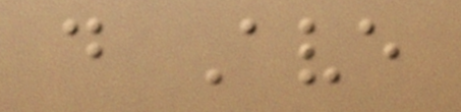d Ave
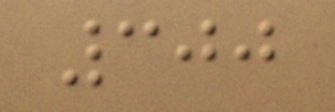300
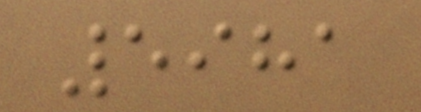5981
